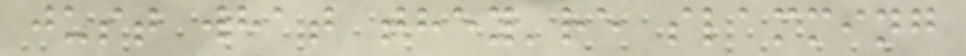just what they're slamming
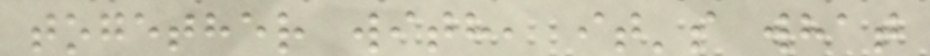together with, it's what
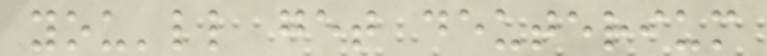you'll get deuterium
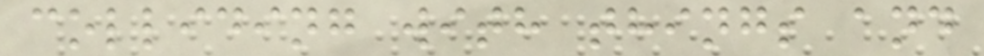colliding with things and
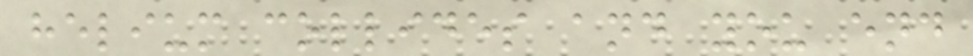helium collides and you end
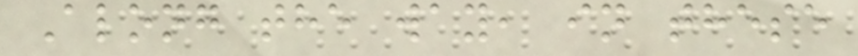Along the way, in these
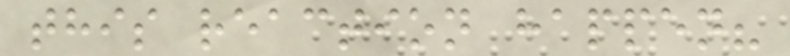this reaction happen?
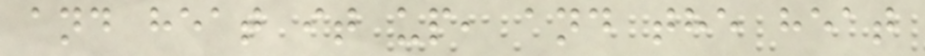and heat it up, and the heat
